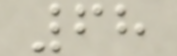68
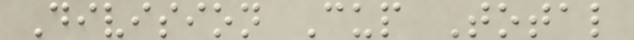Division Cup Total
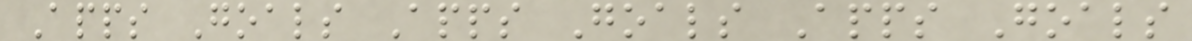Apps Goals Apps Goals Apps Goals
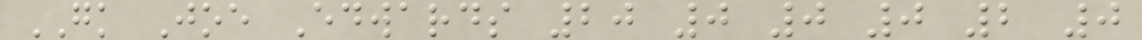GK Joe Edwards 20 0 0 0 2 0
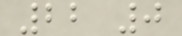22 0
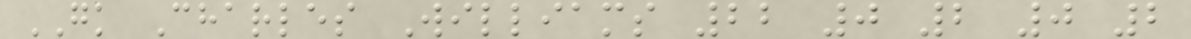GK Charles Williams 22 0 2 0 2
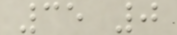35 0
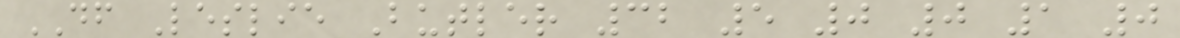DF Leslie Butler 32 5 0 0 1 0
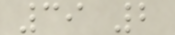39 2
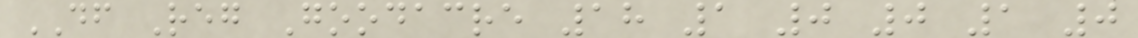DF Reg Goodacre 18 1 0 0 1 0
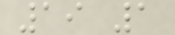19 1
